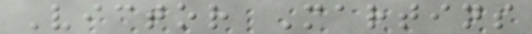Victor Martins
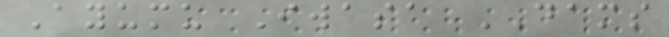Ayumu Iwasa DAMS
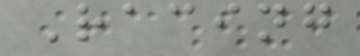Racing
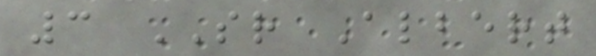3 SR Albert
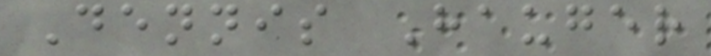Dennis Hauger
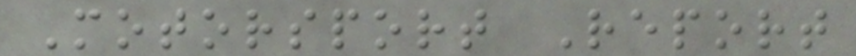Motorsport Report
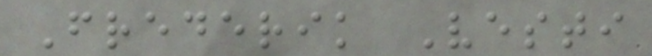Frederik Vesti
